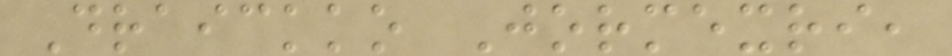Draickko Jormexri,
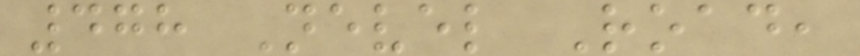478 Nevel Road,
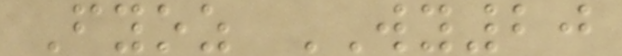Fyoz WY20
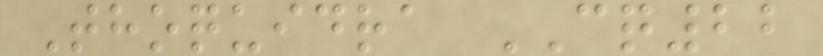Thoquidra CQ22
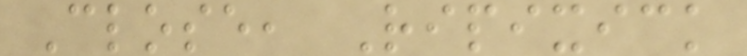Close, Ripixick
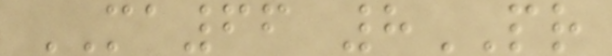MA66 8PR
